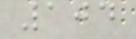104
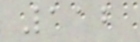112
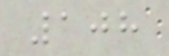108
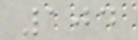104
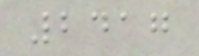2417
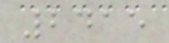2415
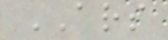ARS
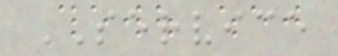SERVICE
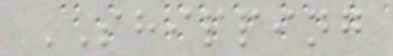SHIPPING
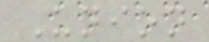Union
